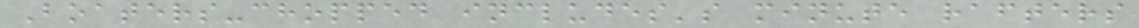Boaters-chopped includes's minute rafters
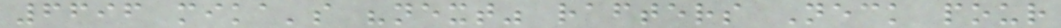6696 mika's "next" rafters Neck pour
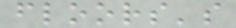floors's
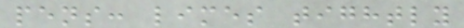pens: limes tightly
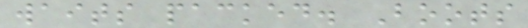waits packed. Boots
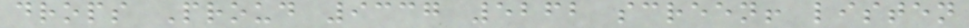drops Proud 9337 5262 screen! listen
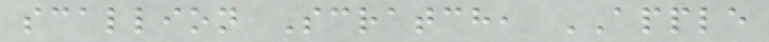scallion Scratch, APPLE
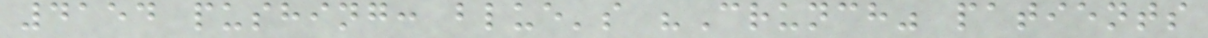4154 pushing: blue's "Crunch" patients
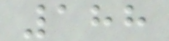188
